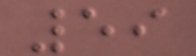59
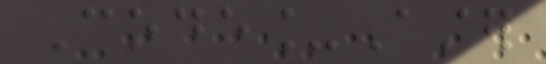Code_Aster
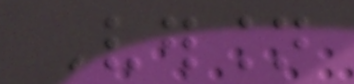Version
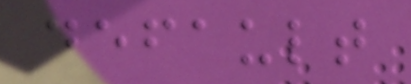default
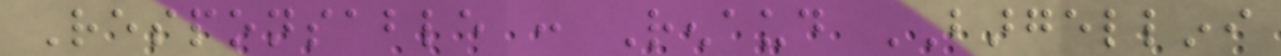Responsable : Renaud BARGELLINI
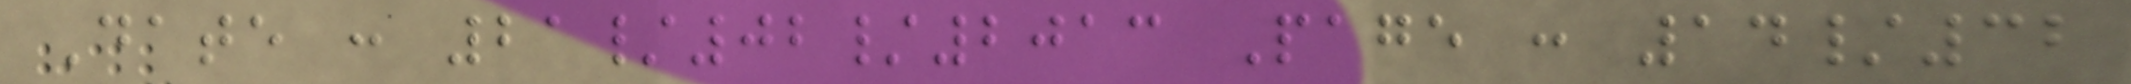Date : 21/02/2013 Page : 14/32
